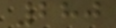280
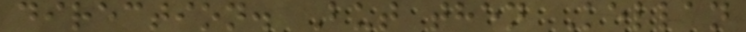direction. But then Kellan
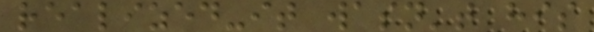realized-it wasn't his
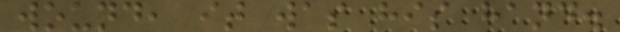wound, it was his hand.
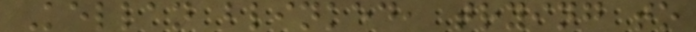Kellan blinked, trying to
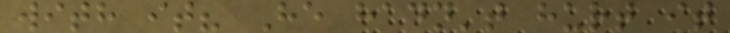with it? He hadn't hurt it
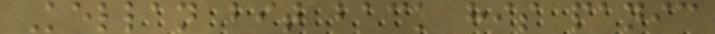Kellan bit back his panic
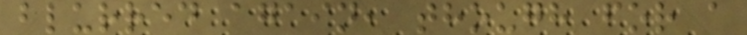blurred again, though for a
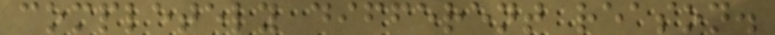completely different reason.
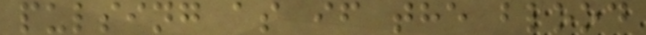pulsing as if the blood
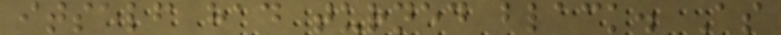itself had turned black. As
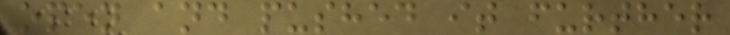open and pushed it further
